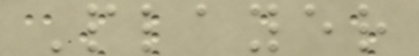Player
